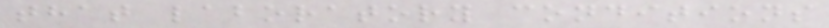that laboratory conditions
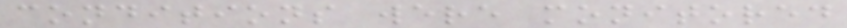conditions were monitored
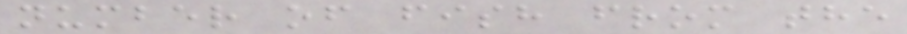number of fish from the
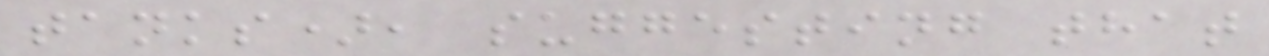tanks), suggesting that
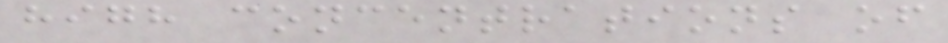high concentrations of
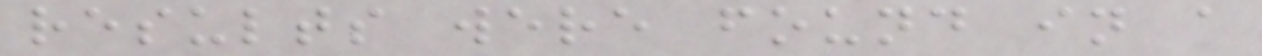results were found in a
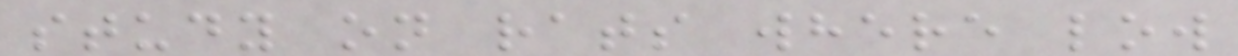study on rats where low
